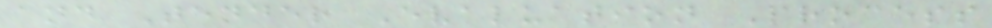and Tender Evaluation Process
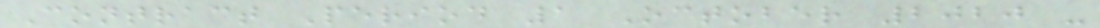Contract Period 1 October 2020 -
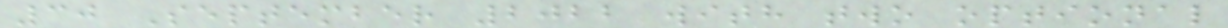30 September 2022 with two optional
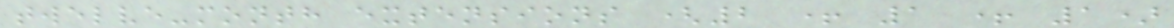twelve-month extensions (2 + 1 + 1)
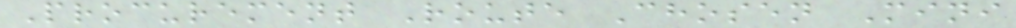Procurement Route Chosen Mini
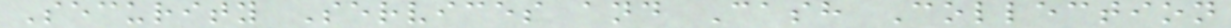Security Services and Cash Collection
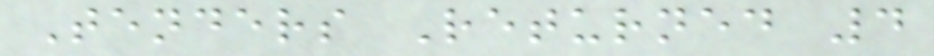Tenders Returned 4
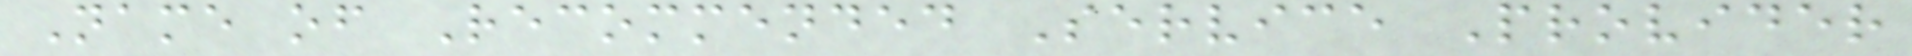Name of Recommended Service Provider
